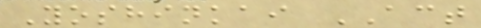Yoshinkai ACT
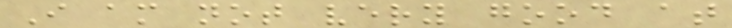I am not very good at
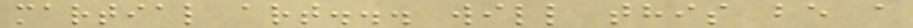martial art... will this be a
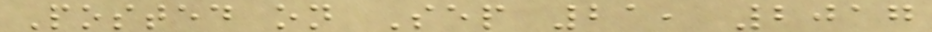Posted on Sep 21, 2017
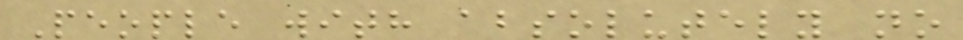People with absolutely no
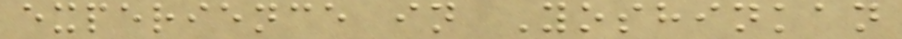experience in Yoshinkan
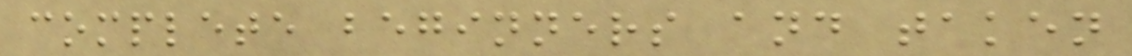complete beginners and taken
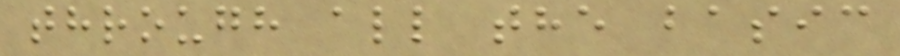through all the basic
